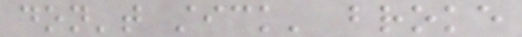don't stick' broke
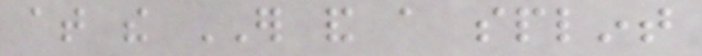at the ER and a splint
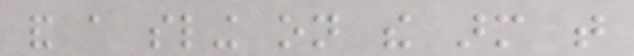and a sling on the arm that
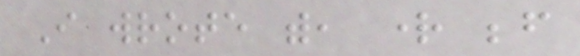I wrote with, right before
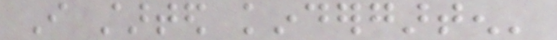I started kindergarten'
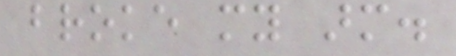broke my arm.
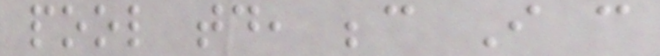pool today, because I can
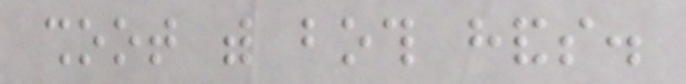shoot with both hands.
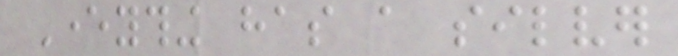Everything has a silver
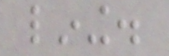lining.
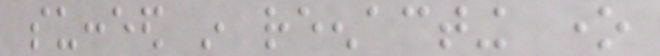succeed in reenacting one
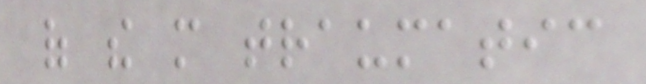of the more traumatic
